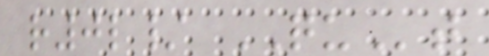r0l/ QUt
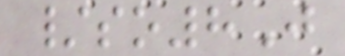/so8J
